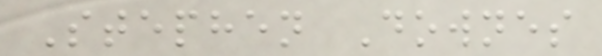Stephen Downes
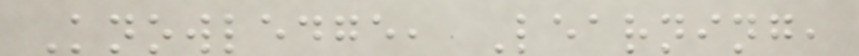Knowledge, Learning,
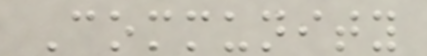Community
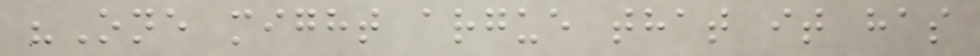"One might argue that it has
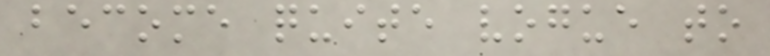become quite vogue to
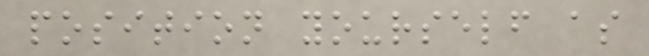position yourself as
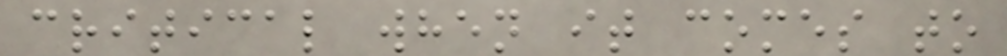critical when it comes to
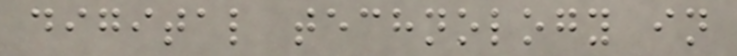digital technology in
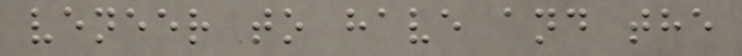veneer to have and the
